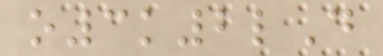o3k2lD
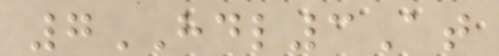7HDL3At
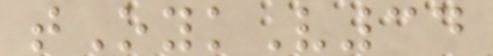tOykV34
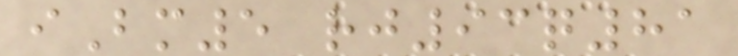iBm5 rj93q81
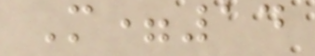M=14
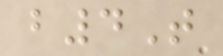b4T
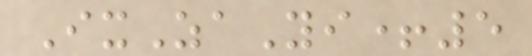IxZaYi+5
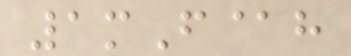1mF@h
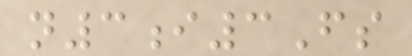n3i3Fs
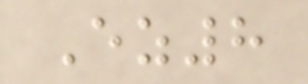Ez8
